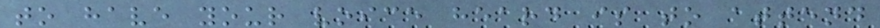to have your voice heard is to attend
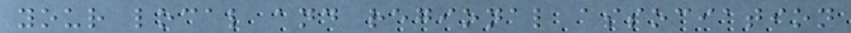your local and regional association
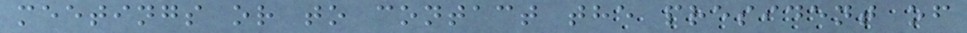meetings or to contact the president of
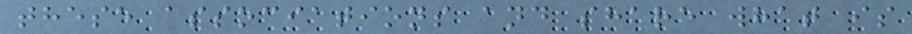these associations and share what is
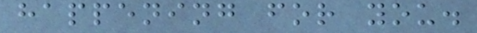happening for you.
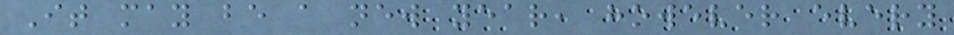It may be a new year, however every
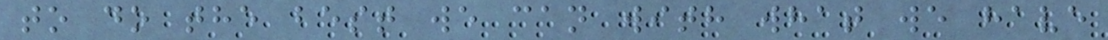to do the best we can with what we have
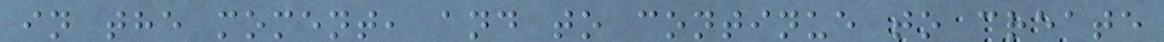in the moment, and to continue to create
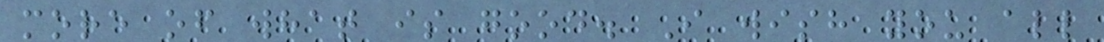more of what is good. I wish you all
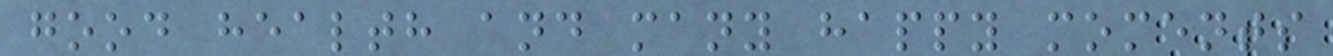good health and many happy moments
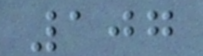107
